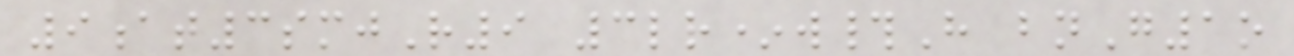9at3smjR9 3lr*w#H bnG1o
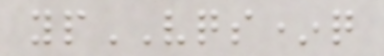ypVQS*q
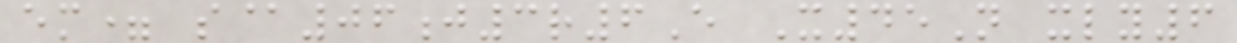em= s@06j3r6E X45N xly6
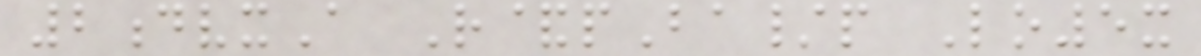2dvxA R&pBa/p Lo5x
